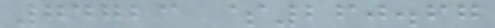74723 $260.67
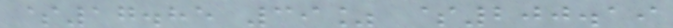$17.85 39% $200.19
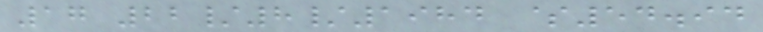17 22/8/1984 $54.94
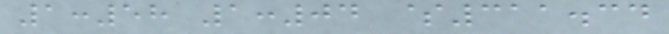1:58 1:04 $311.34
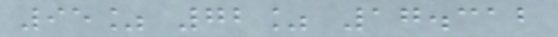95% 72% 17.312
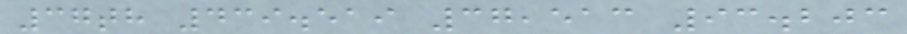37th 439.519 37,513 93.203
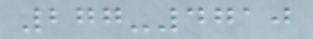277-4710
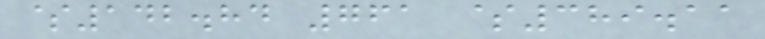$142.84 761 $389.11
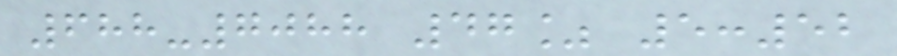688-7088 47% 5:52
